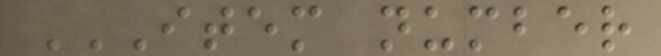ITEM NUMBER
